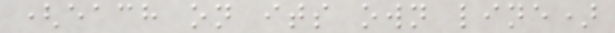(each on its own line)
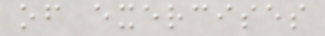of exercises
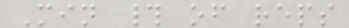Min # of reps
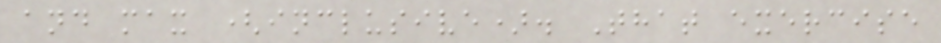and max (inclusive). That exercise
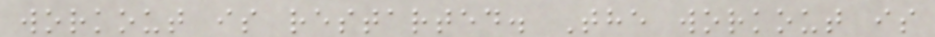workout is restarted. The workout is
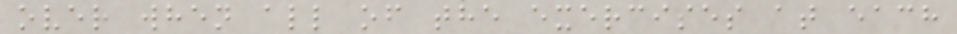over when all of the exercises at each
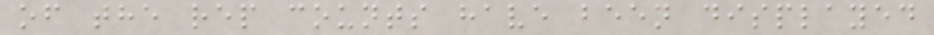of the rep counts have been displayed
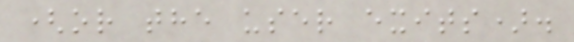(or the user exits).
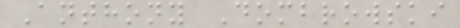Anthony Dombrowski
